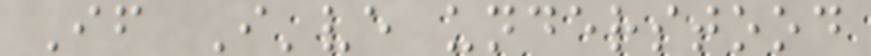If I've understood
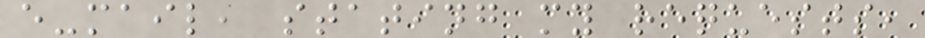e-mail, stating my requests,
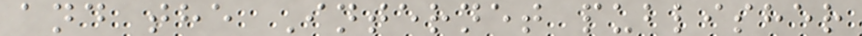and the Internet publisher
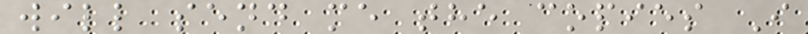will send me the copies I
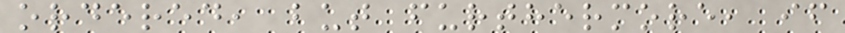ordered, but furthermore, if
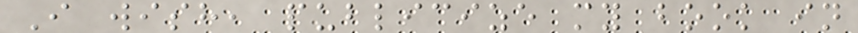I wish, publicize my book in
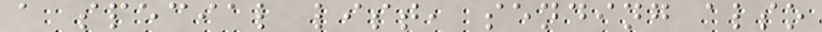a special list, sending also
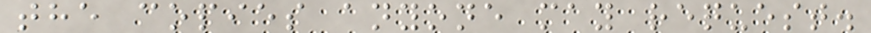the copies anyone may request.
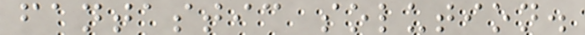fantastic solution.
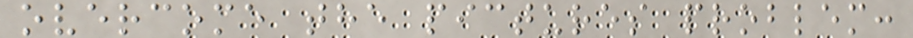overcome the pictures problem:
